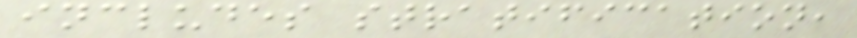includes stratification,
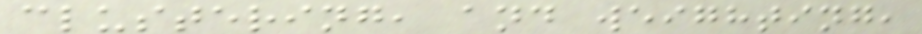clustering, and weighting,
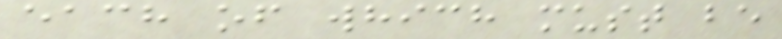each of which must be
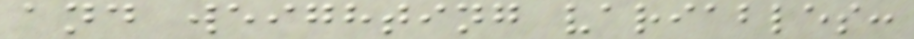and weighting variables:
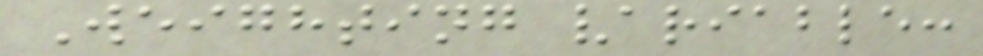Weighting variable:
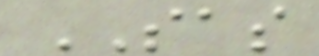SAS
